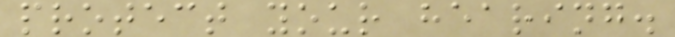protect your hearing.
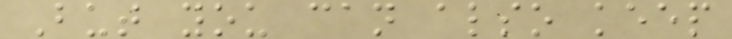But you can also keep
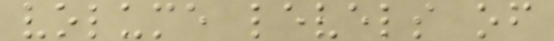volume levels of
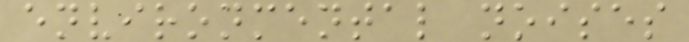environmental noises
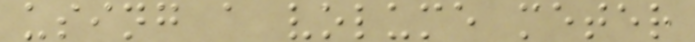using a volume meter
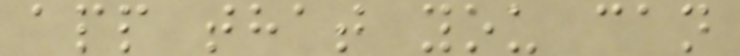app that you can
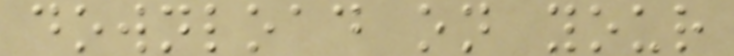download on your
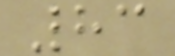83
